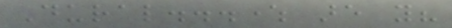Dural...where are you?
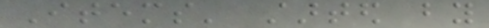Items' started by
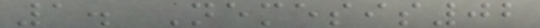1. Nemesis02
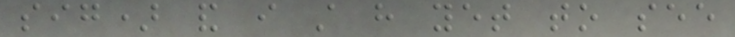sig) and i still have yet to see
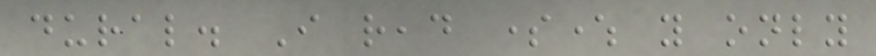dural. I read somewhere you only
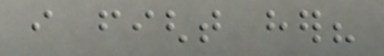i fight her?
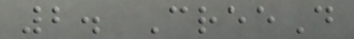2. CreeD
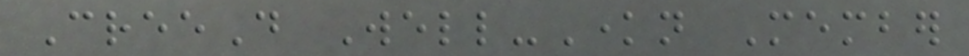CreeD Well-Known Member
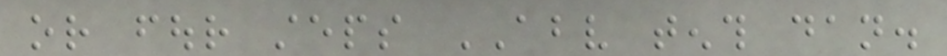or four steps ABOVE tenth dan.
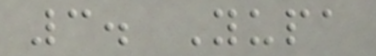3. Yupa
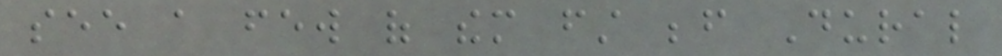see a few of them first before Dural
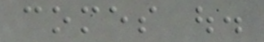comes out.
